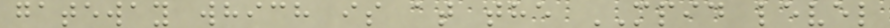gateway which is at the MPID level
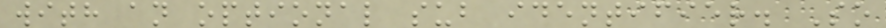with an optional sub identifier. So
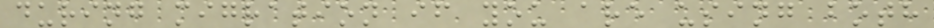during migration if you are using both
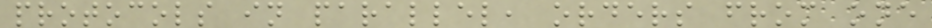protocols in parallel, orders from one
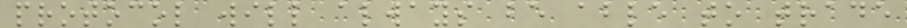protocol will always be able to trade
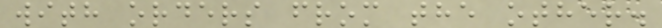with orders from the other.
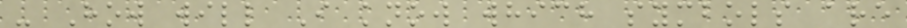- How will I know which symbols are
